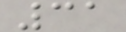31
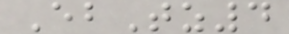EbTz4
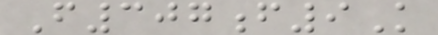F307f9K
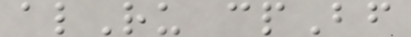alRu cpBf
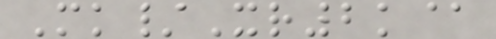Mk/Xr2k@
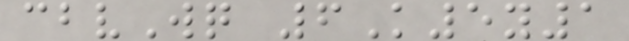cbvWq 6K5y1
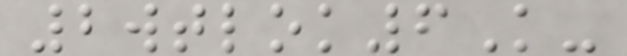2wtlok6K-
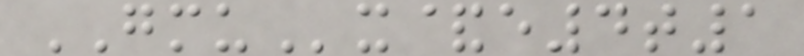GMUx&e4t1
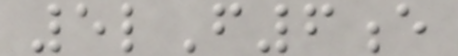5lF6e
